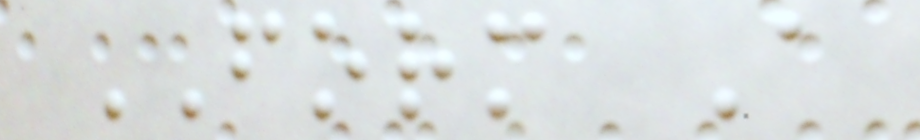FORM A
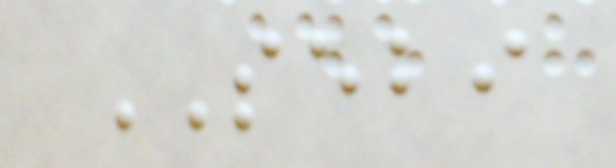SEBI
